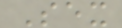Sex
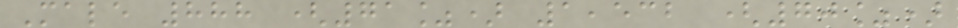Male 888 (71%) 1,532 (70%)
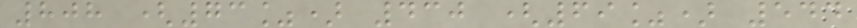808 (73%) 430 (69%) 544
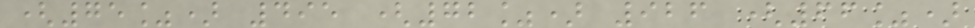(75%) 495 (72%) 926 (66%)
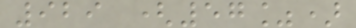929 (57%)
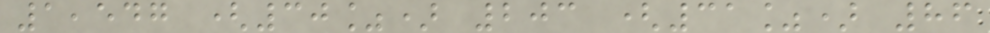1,547 (30%) 203 (31%) 86
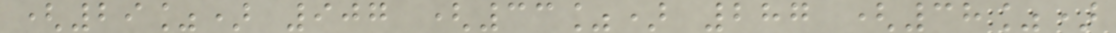(29%) 907 (33%) 287 (38%)
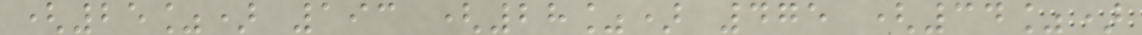(25%) 193 (28%) 475 (34%)
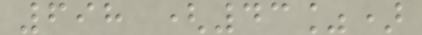698 (43%)
